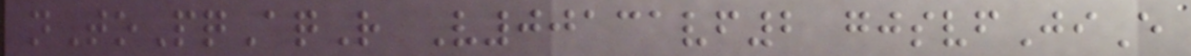nToPqAqR V00131vf2 gjsvfJiE
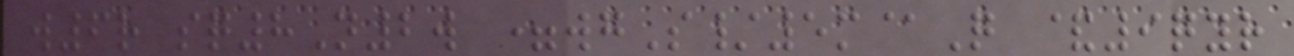w6r sq8N2w =wgS/5m@Q &9qyr
